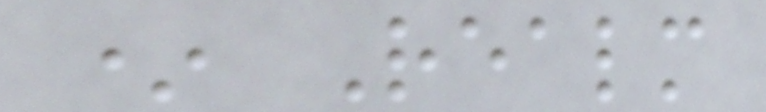* Realm
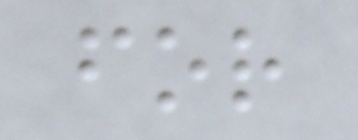for
